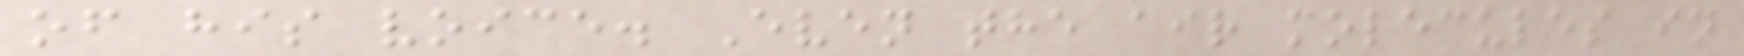of his voice. Even the air molecules in
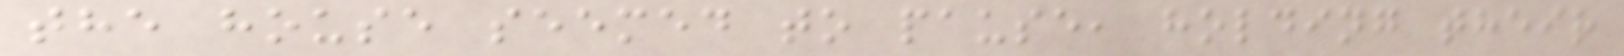the house seemed to pause, holding their
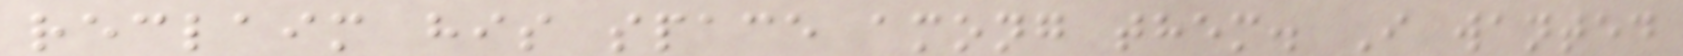reclaim his space among them. I wanted
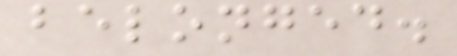belonged.
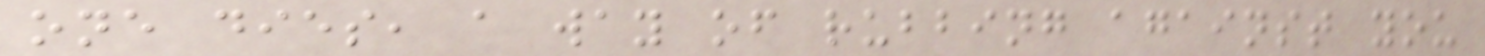one dies, a way of rubbing against you
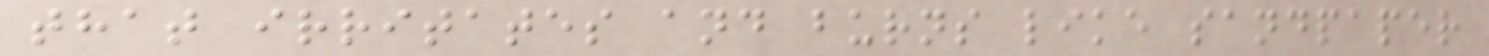that irritates and burns like sandpaper
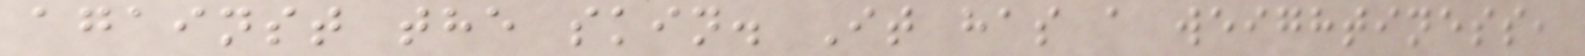against the skin. It has a weightiness,
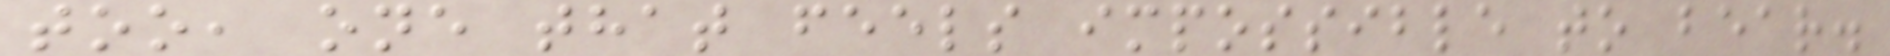too, one that feels impossible to bear.
